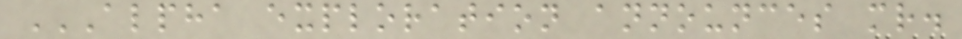ALPHA EXPLORATION ANNOUNCES MR.
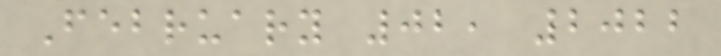February 02, 2022
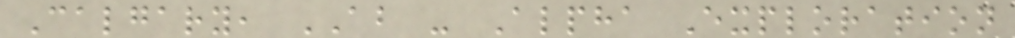Calgary, AB - Alpha Exploration
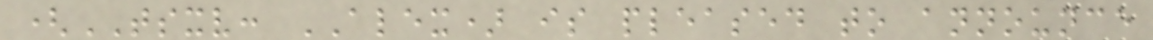(TSXV: ALEX) is pleased to announce
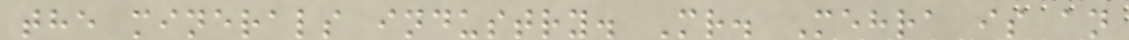the minerals industry. Mr. Mehra is an
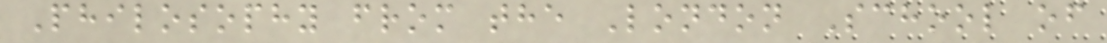Philosophy from the London School of
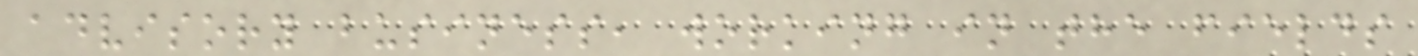advisory business, working in the fields
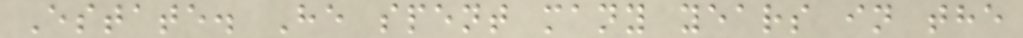Estate. He spent many years in the
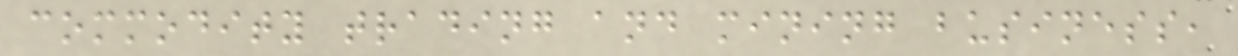commodity trading and mining business,
